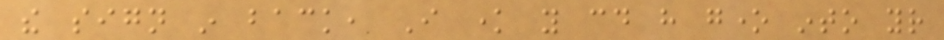the sign in back, I know you could have gone into your
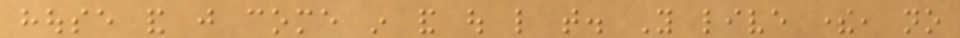house and just come in and out like that. You live there, no
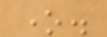one.
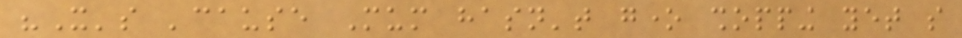"It's 'cause Mum hasn't gone shopping yet so
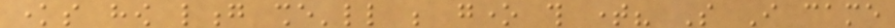knows how long she'll be gone this time? So I came
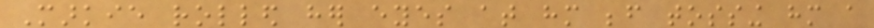Markie rolled her eyes at him before tossing him a
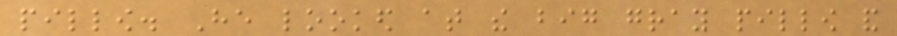pillow. He looked at the big gray pillow and
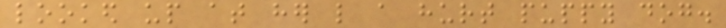looked up at her like a hurt puppy dog.
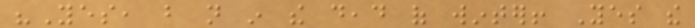"Yes, but not in the dead of winter! Yes the
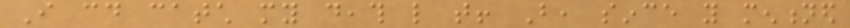I could catch my death like that! But, since you mentioned
